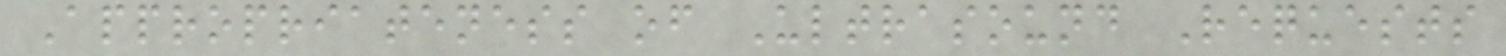Appropriateness of Ultrasound Requests
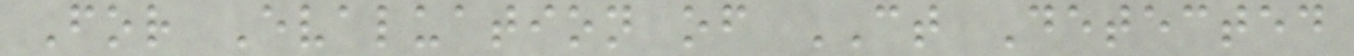For Evaluation of CT Detected
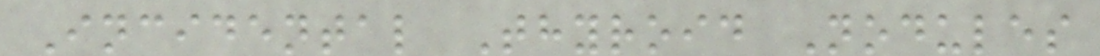Incidental Thyroid Nodules
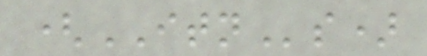(ITNs)
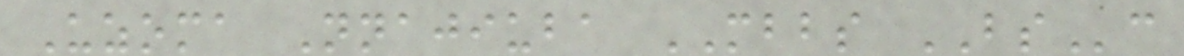Uzoma Nnajiuba MBBS BSc
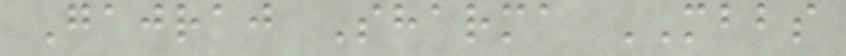Gajraj Sharma MBBS
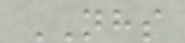NHS
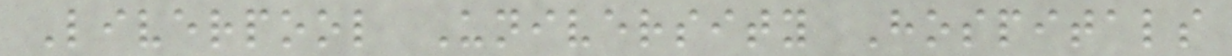Liverpool University Hospitals
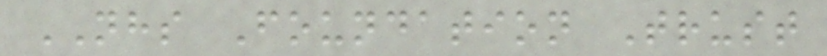NHS Foundation Trust
